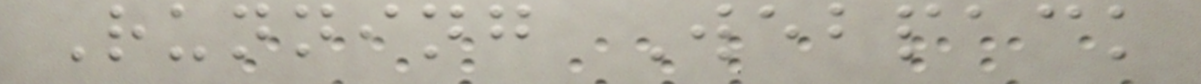Running Webpack
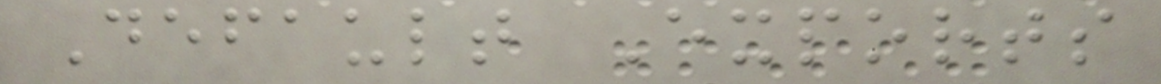Default Exports
